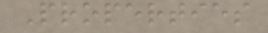Properties
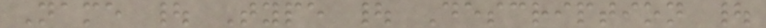Name | Type | Description |
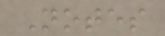Notes
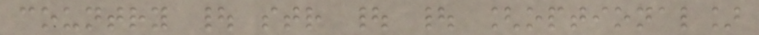country | str | | [optional]
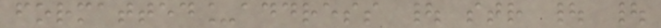formatted_address | str | |
